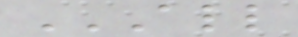ALL
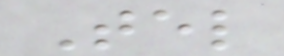Tel
